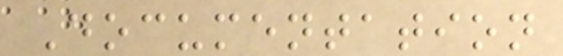Documentation
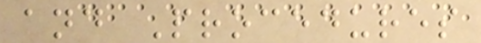and Procedures
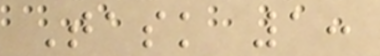Task 1:
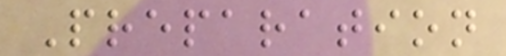Preparation
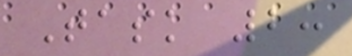Task 2:
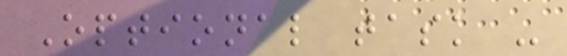Optional task -
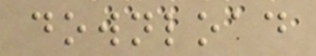download
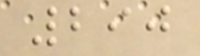290
